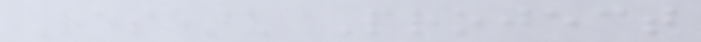Research Project
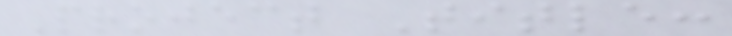Project Title:
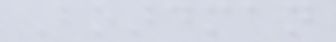Boardman
